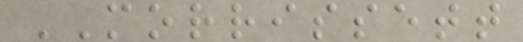MORRISSETT
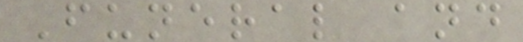Funeral and
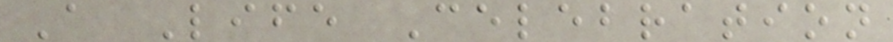A Life Celebration
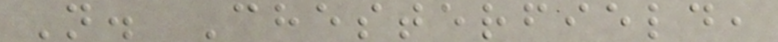N. Chesterfield,
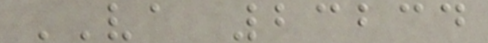VA 23234
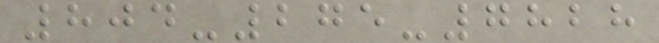804-275-7828
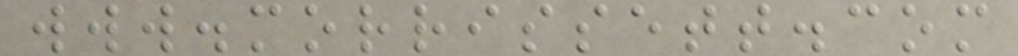www.morrissett.com
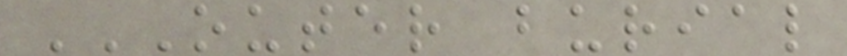OUTER BURIAL
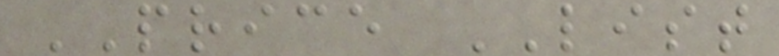PRICE LIST
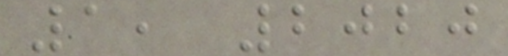1, 2020
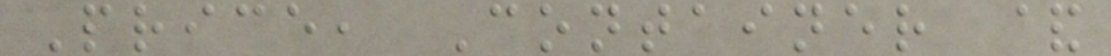Price, Container &
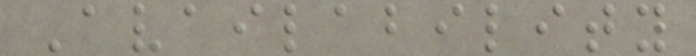Availability
